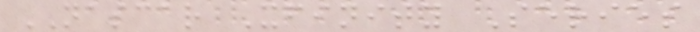NASCAR Xfinity Series
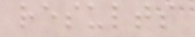results
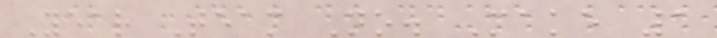Year Team No. Make 1
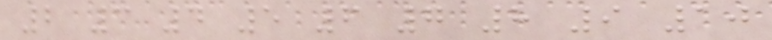2 3 4 5 6 7 8 9 10
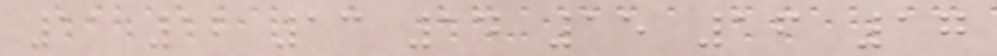11 12 13 14 15 16 17
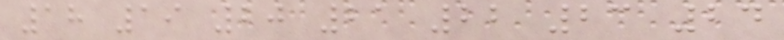18 19 20 21 22 23 24
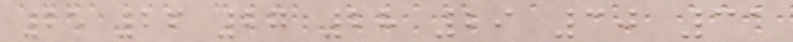25 26 27 28 29 30 31
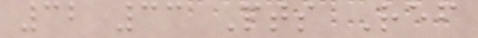32 33 Pts Ref
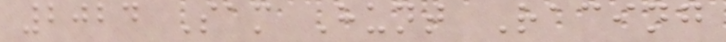2024 Sam Hunt Racing
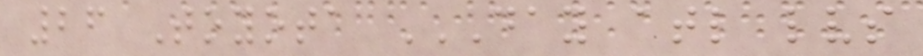26 Toyota DAY ATL LVS
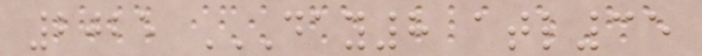2025 DAY8 ATL35
